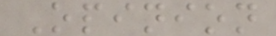Opinion
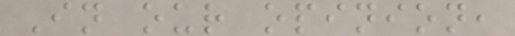In our opinion,
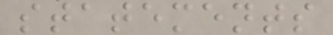statements
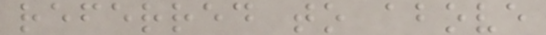referred to above
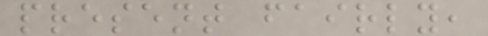present fairly,
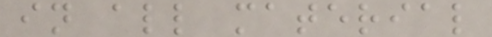in all material
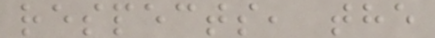respects, the
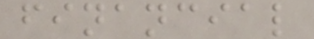financial
